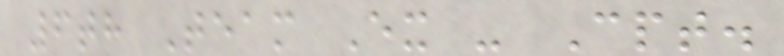6th Team Ex - Cpt.
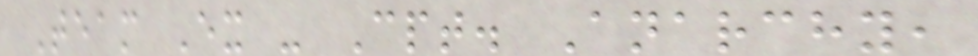Team Ex - Cpt. Anarchy,
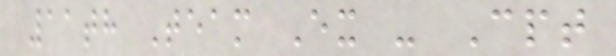11th Team Ex - Cpt
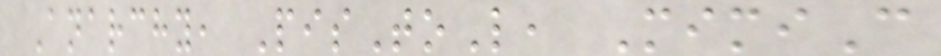Anarchy, PisToL, MimiC
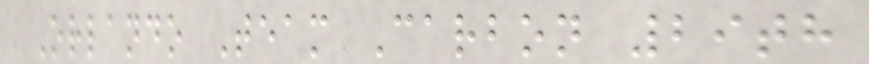Orlando Team Carbon 29th
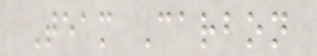Team Carbon
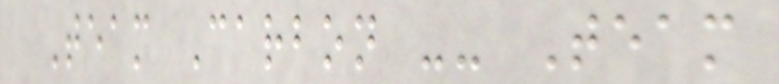Team Carbon -- Team
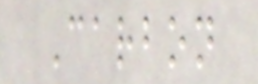Carbon
